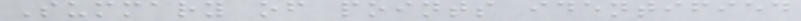Summary of points identified
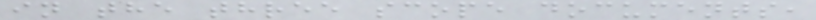in the three scope documents,
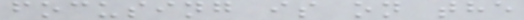focusing is on the
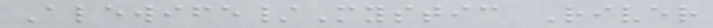Alewife/Mystic River
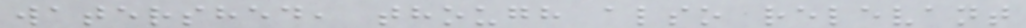watershed, though also relevant
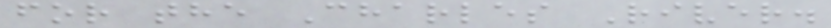for the Charles River.
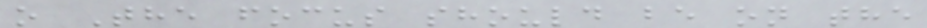o The focus should be on the
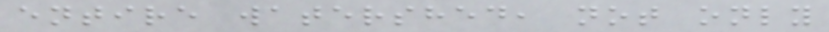entire watershed, not only
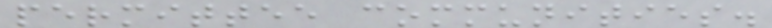permittee communities.
